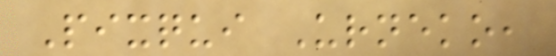Pixqui Urneko,
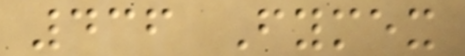436 Fymex
